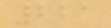221
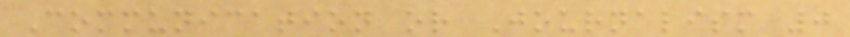Communication or Journalism 0
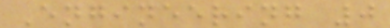Engineering 0
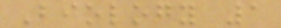Biology 1
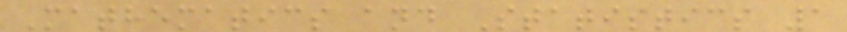Mathematics and Statistics 1
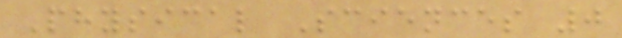Physical Sciences 0
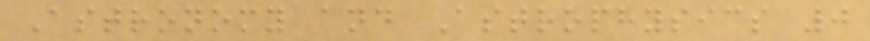Astronomy and Astrophysics 0
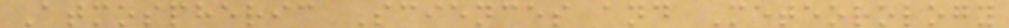Atmospheric Sciences and Meteorology
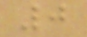0
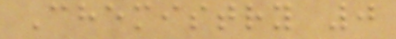Chemistry 0
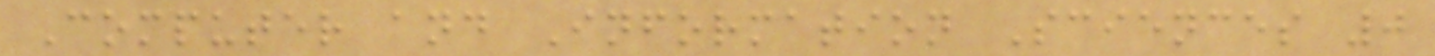Computer and Information Sciences 0
